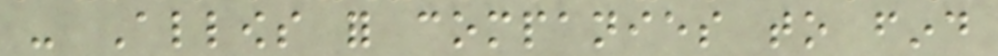- Allows for companies to find
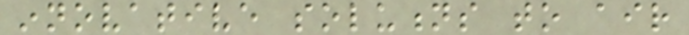innovative solutions to air
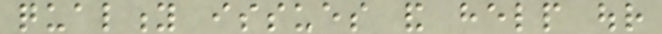quality issues and help our
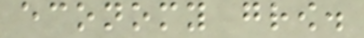economy grow.
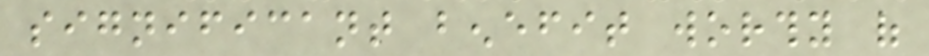significant benefit worthy of
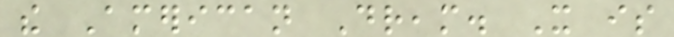the American Dream. It is
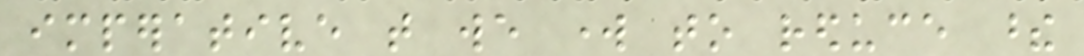imperative that we work to reduce these
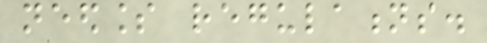needless regulations.
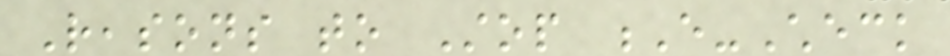Reasons to Stop E-Check
